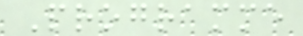Programme
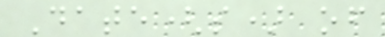Date(s) of
